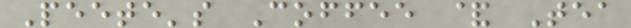Peete's Coffee & Tea
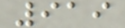919
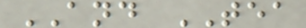AND TEA
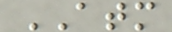ATM
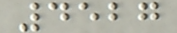4527
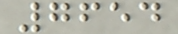7654
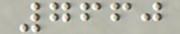7660
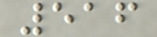516
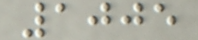1005
